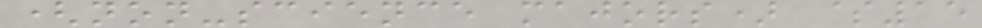(non-science majors) $15
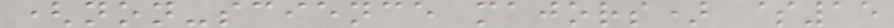(non-science majors) $15
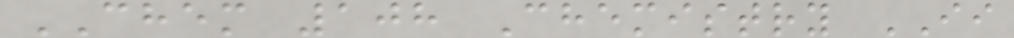CHEM 108 Chemistry II
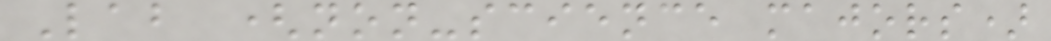Lab (non-science majors)
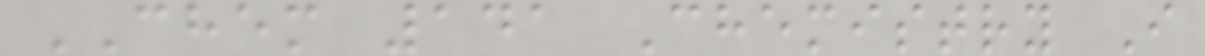CHEM 141 Chemistry I
